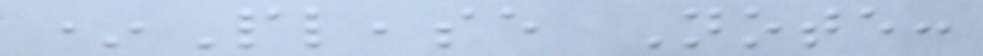*Please Note:
